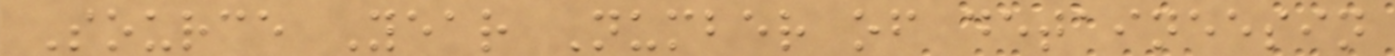Source Year Number of detaineesin
